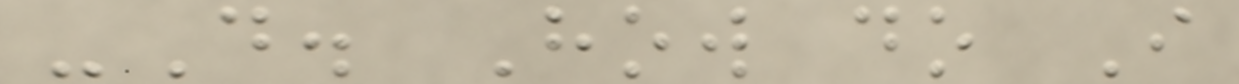-D. How do I
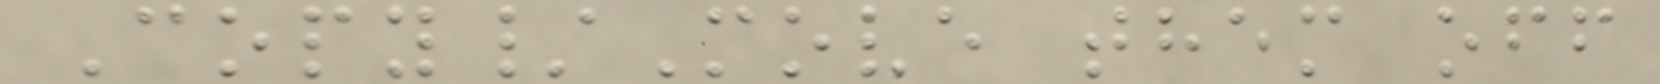Copy/Move them off
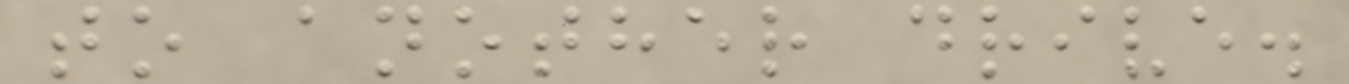to another drive.
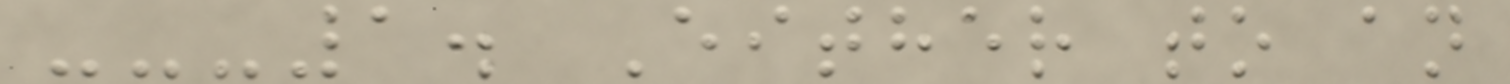---1. Either to an
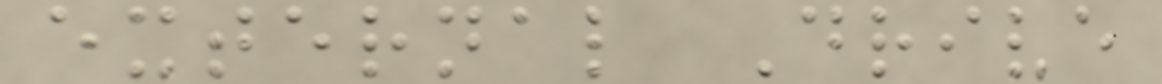external Drive
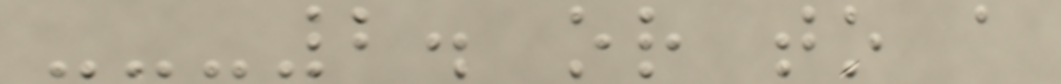---2. or to a
